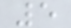5
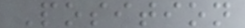Position
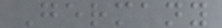Germany
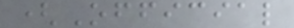(Official
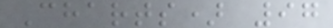Charts) 97
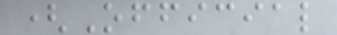(Official
